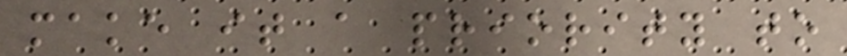make it a priority to
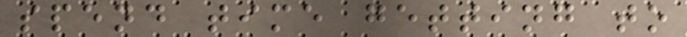spend time getting to
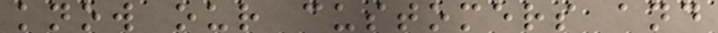know our customers and
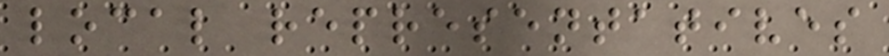local representatives
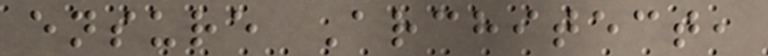ensure Architect,
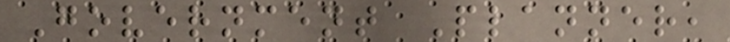Government Planner,
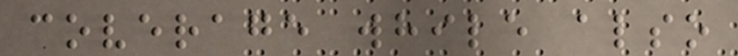coverage while also
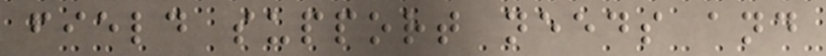field support needs and
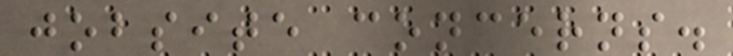jobsite concerns.
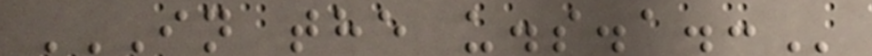IN THE U.S.A.:
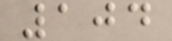104
